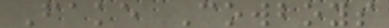Fake Cowboys
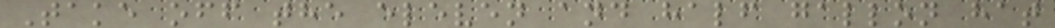Take off the eleven and half gallon hat
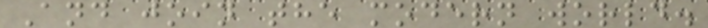And join the modern world.
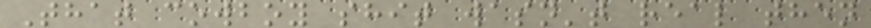That cowboy shit wasn't real then
